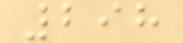298
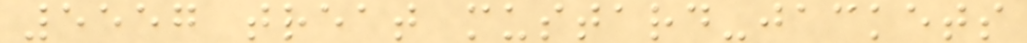5557 treat mustard-jackets
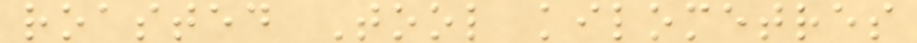roasted Tool kilometres
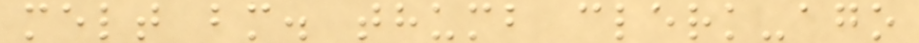melt bm. thumb clerk-ago
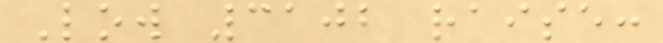Low 3102 raise:
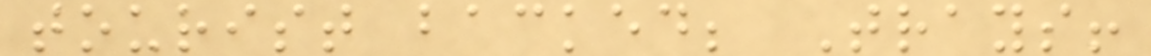tourist backed; Trays!
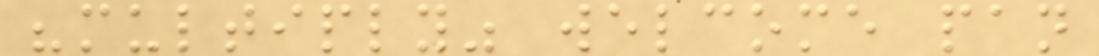"multiply" welcome pan
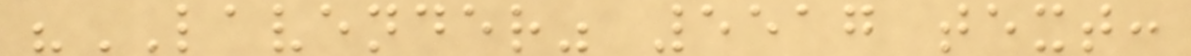"LAVENDER" 5517 text:
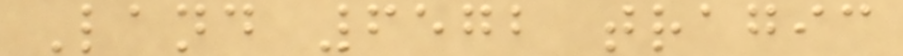Land 6572 tragic
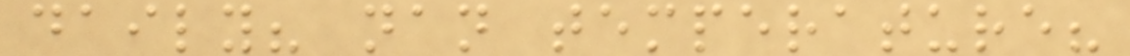daily? nan temperature?
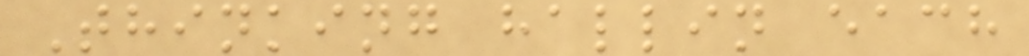Thinking hallin each
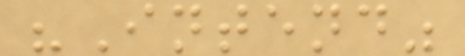"Intend"
